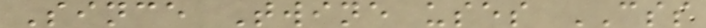Since Twine uses CSS
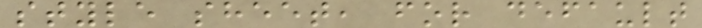style sheet, for default
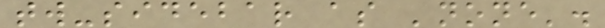tw-sidebar as 'none'.
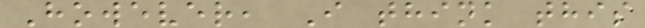However, I think this
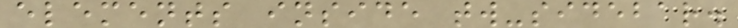elements inside tw-sidebar.
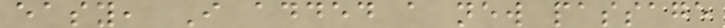easy, I added a new passage
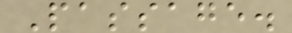Passage.
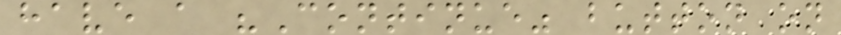have a "Continue" button on
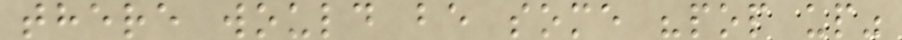there would be some "pop up"
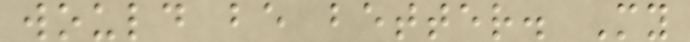would be better. My
